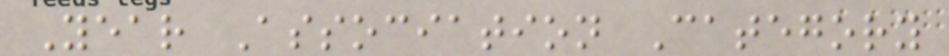Year Association Category
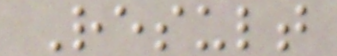Result
